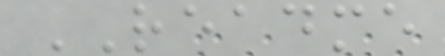README
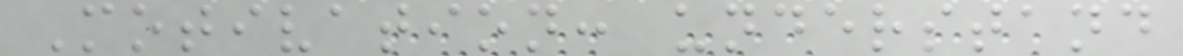Motivation: understand
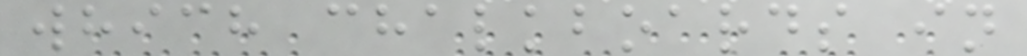which chalkboards in
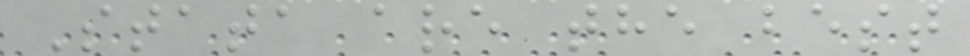Stata are the best
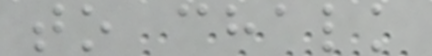to chalk
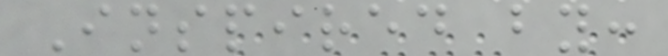Inspired by:
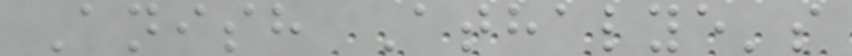Anish Athalye's
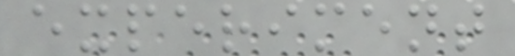experiment
